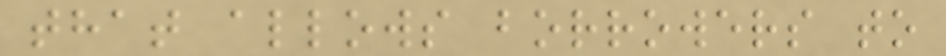that allows borrowers to
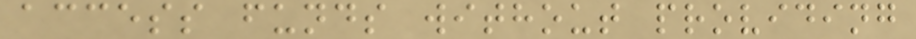access funds without providing
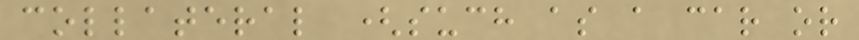collateral (such as a car or
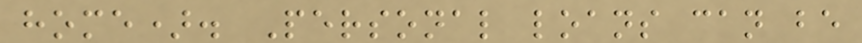home). Personal loans can be
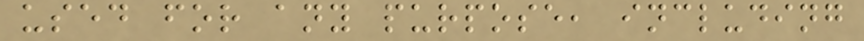used for any purpose, including
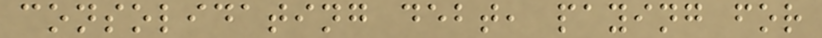consolidating debt, paying for
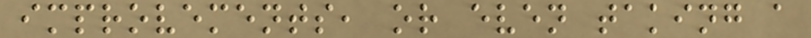improvements, or even taking a
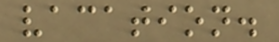vacation.
